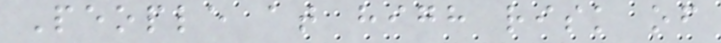People at high risk of
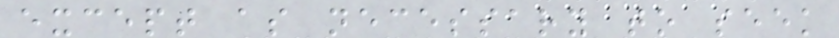except as necessary to seek
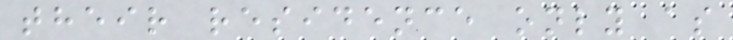their residence only as
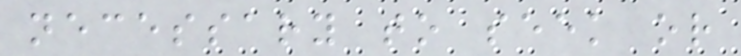necessary to seek or
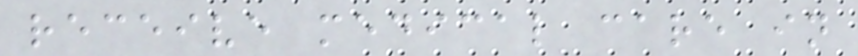receive medical care in
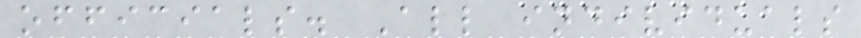officials. All individuals
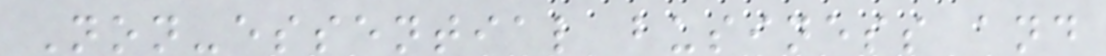Non-essential business and
